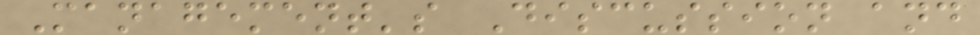Management's Discussion and
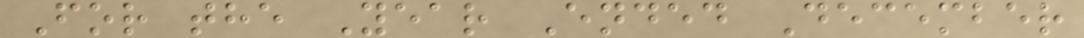For the Year Ended December
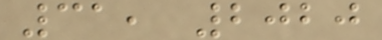31, 2020
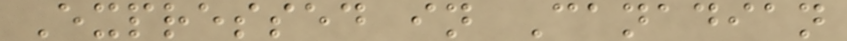Expressed in Canadian
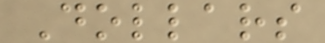Dollars
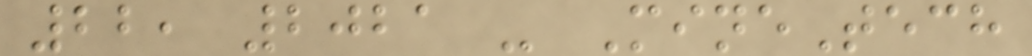22, 2021 - MineTech
